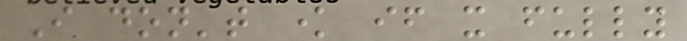I don't know if it fully
